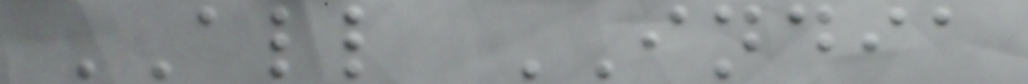ALL INDIA
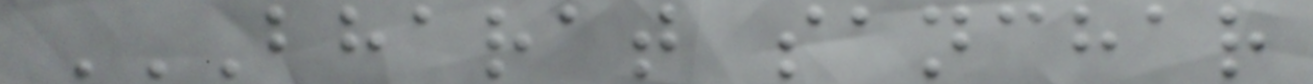BHARAT SANCHAR
